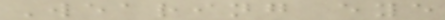Wearing eye
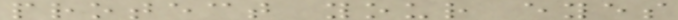protect your eyes
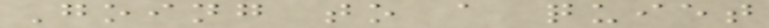Going to a quiet
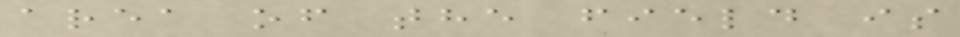area of the field is
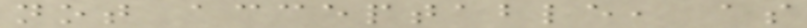not acceptable, as
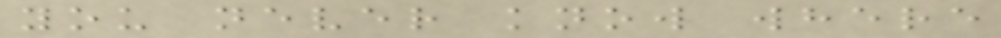you never know where
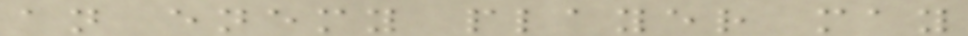an enemy player may
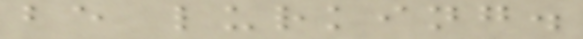be lurking.
